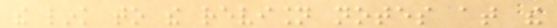the link to the revision notes at the
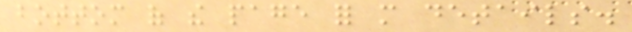bottom of the page for more details.
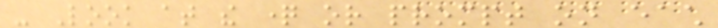- Look at the question or prompt on each
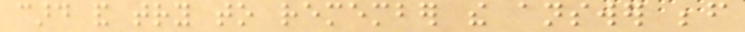card and try to remember the answer before
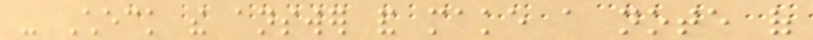- Check the answer and make a note of
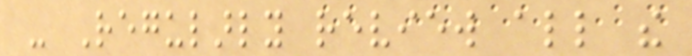- Regularly review all the
